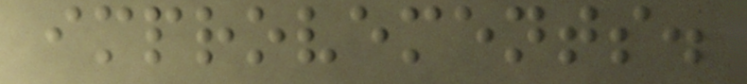improvements.
